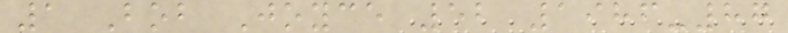1 Bob Joyce 52 1986-87
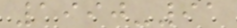1990-91
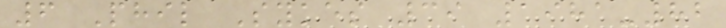6 Phil Sykes 39 1981-82
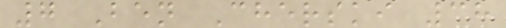7 Ben Cherski 38
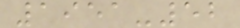1951-52
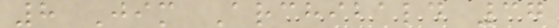8 Jim Archibald 37
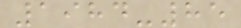1984-85
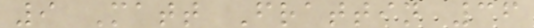9 Matt Frattin 36
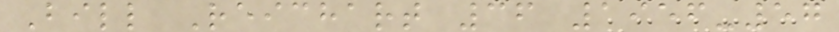Bill Reichart 36 1956-57
